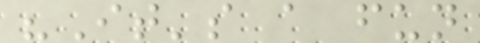"It's a fun
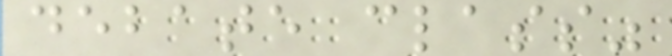debate class"
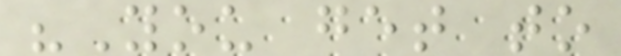"You get to
